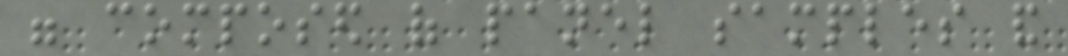were composed of panel samples and
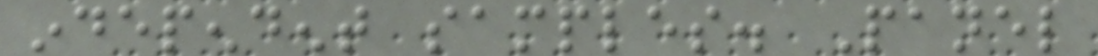independent samples. Panel
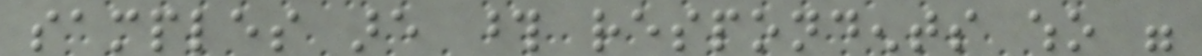samples are those respondents who were
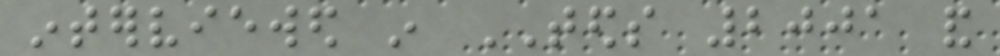interviewed in TEDS 2001 and
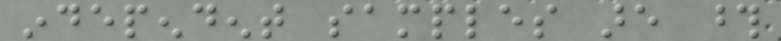independent samples are those
